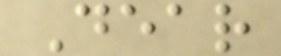Dear
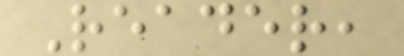Reader,
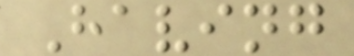Having
